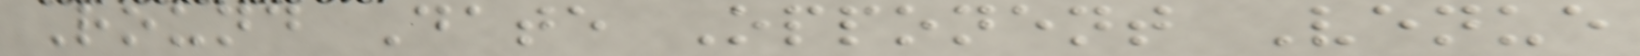Round Date Opponent Venue
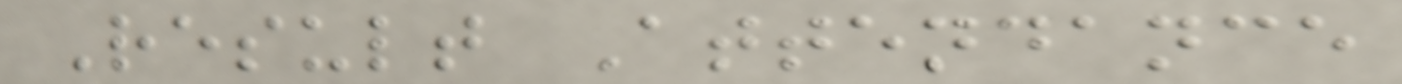Result Attendance
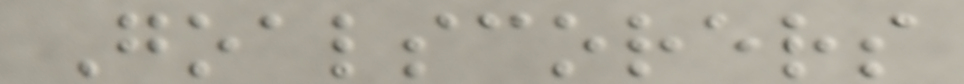Goalscorers
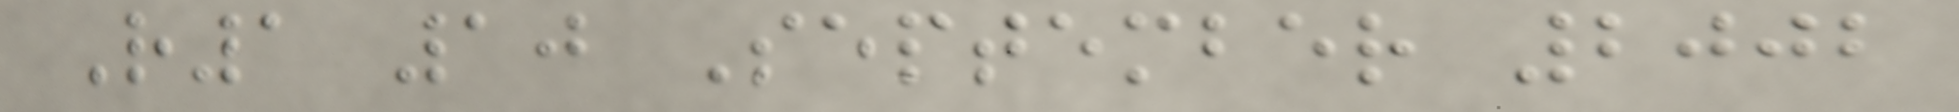R1 10 September 2002
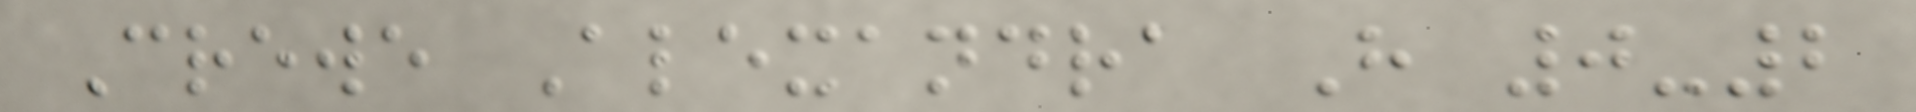Crewe Alexandra H 0-2
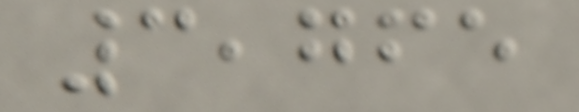3,765
